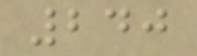240
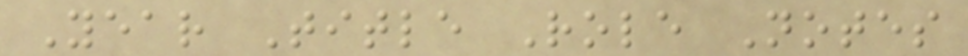Year Title Role Notes
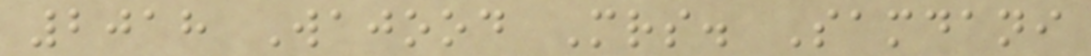2018 Wajood Mrs. Samdani
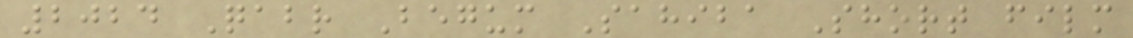2024 Qabr Begum Sahiba Short film
